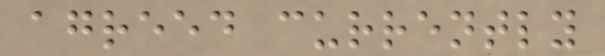agreed currently
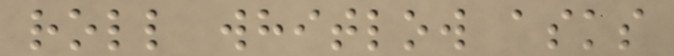roll whitlow asks
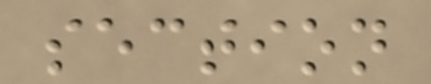section
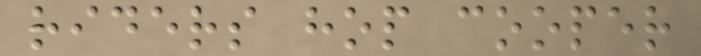riders hop cooper
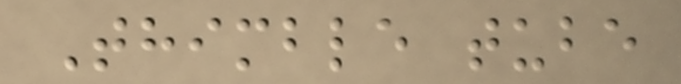Thimble tube
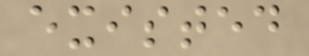existed
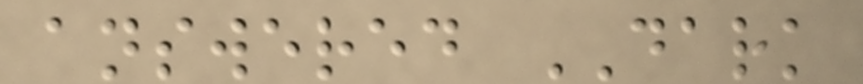answered DARK
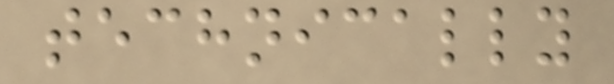technically
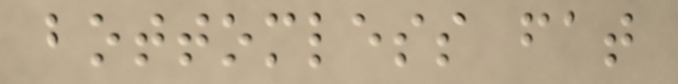bottomless fat
